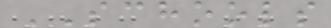SCHOOLS
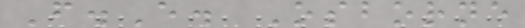F.E. Osborne
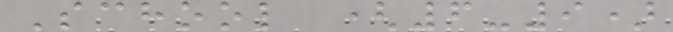School (6-9)
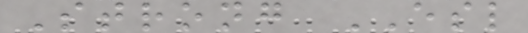Strong ESL
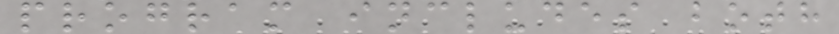program includes both
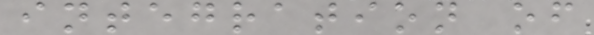integration of
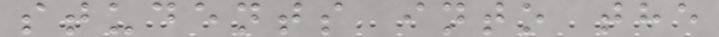students into the
